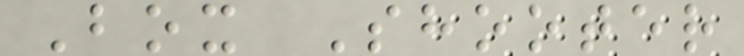Box Shooter
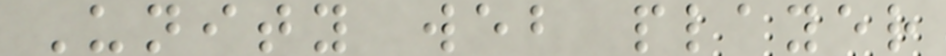Unity web player
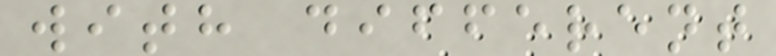with different
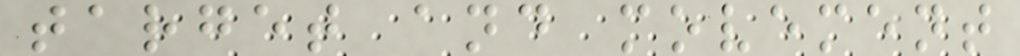target and movement
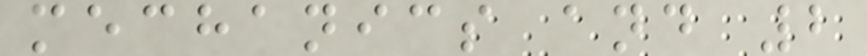mechanics and 2
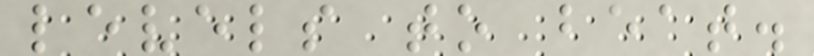levels to beat.
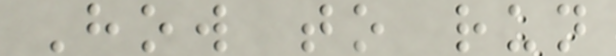How to run
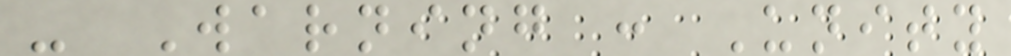- Warning : Unity
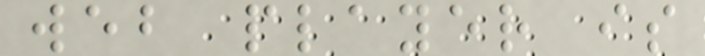web player is
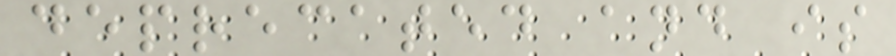deprecated and is
